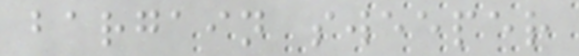bargain sweeper
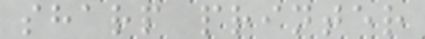sharp printer
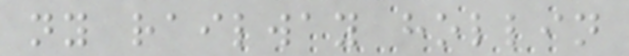ny railway hollin
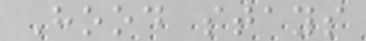Hood stays
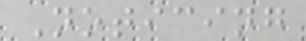Noticing
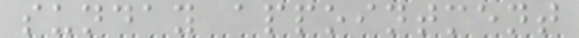sunday appointment
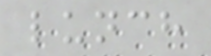lunch
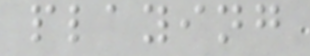playing
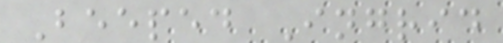Beeped Ingrid
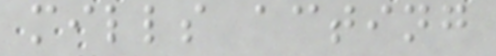mills acting
